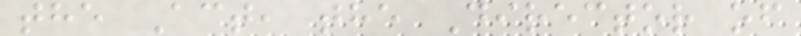the Act, the Director of
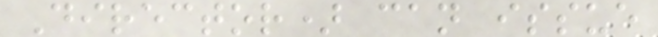Director) can issue
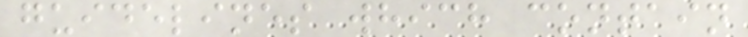guidelines which contain
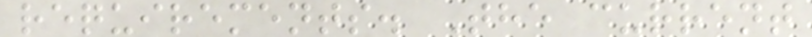requirements. The current
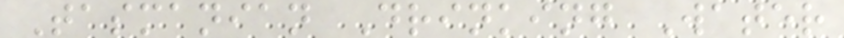Tasmanian Drinking Water
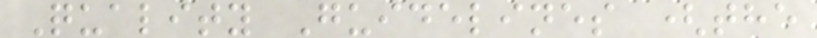Quality Guidelines (the
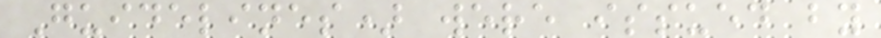Guidelines) were issued by
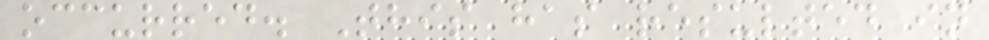occurred. This has resulted in
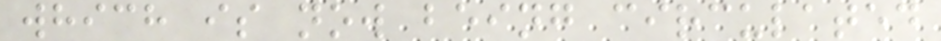which is now being circulated
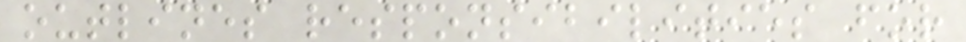outlines responsibilities for
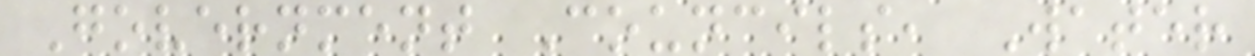Government Councils, Water
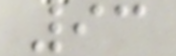93
